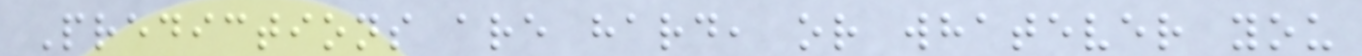Predictions are hard, or whatever you
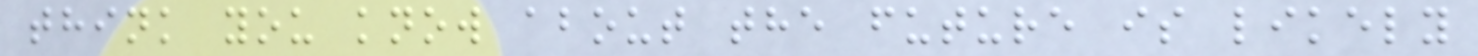think you know about the future is likely
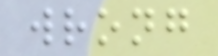wrong
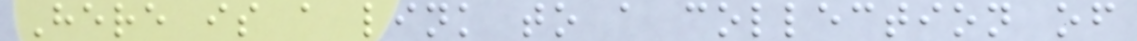Here is a link to a collection of
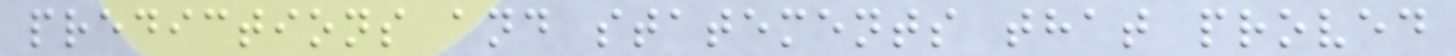predictions and statements that proved
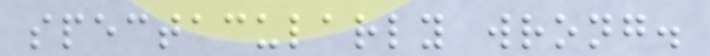spectacularly wrong.
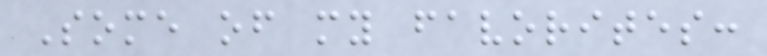Some of my favorites:
